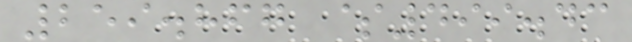259.867 $499.43
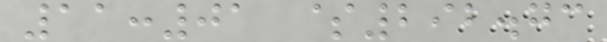11:01 $292.73
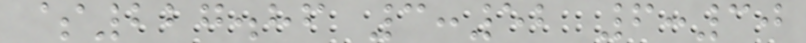$227.86 3:52 6:30
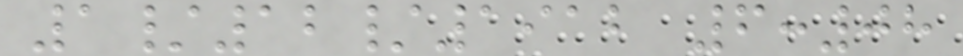1/12/1912 6:08
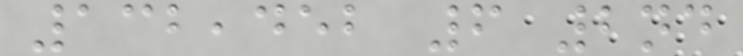132,452 6 2nd
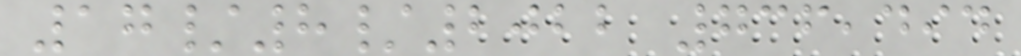17/8/2022 736,494
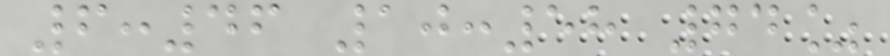6:46 10:58 74%
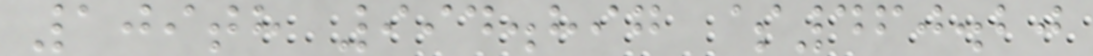109th 994.897 $460.20
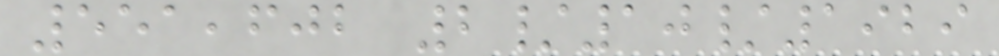551,602 2/10/1929
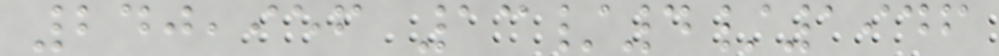240,956 13/4/1946
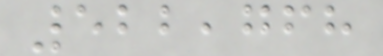522,768
